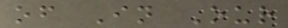of In Our
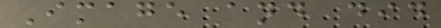Image and did
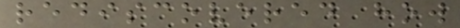rediscovered how
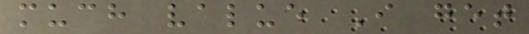much value I get
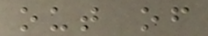out of
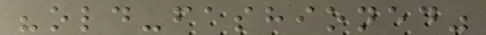"old-fashioned"
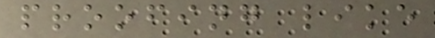proofing like
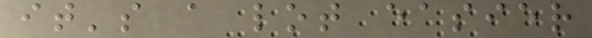it's a lot easier
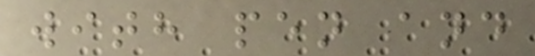with pen and
